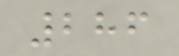286
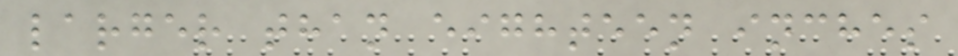larger than eighteen inches
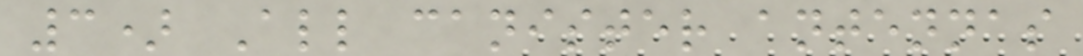3) All canister antennas
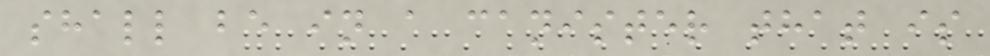shall be in a canister that is
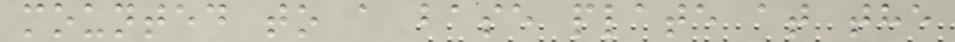mounted to a base plate at the
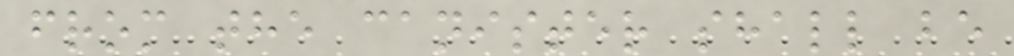from the canister shall be
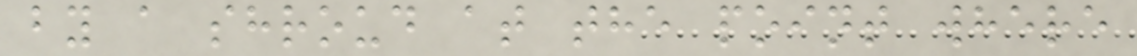by a shroud at the point where
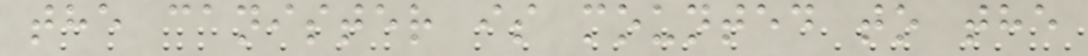the canister is mounted to the
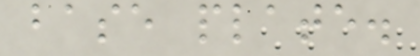base plate.
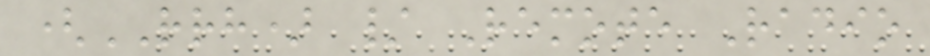(RRH) / Remote Radio
